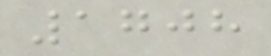1708
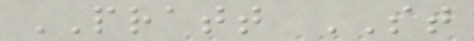PRATT ST
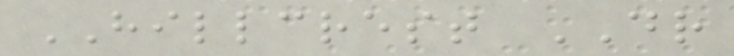HILLCREST DR
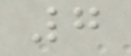7
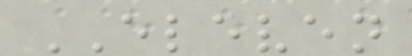ELEVEN
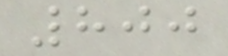800
